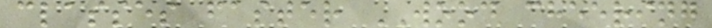classes faster WOOD cheering
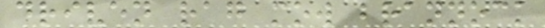driven rag mow brannock
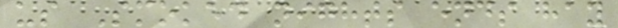us Smoked nights ends hay
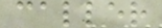caller
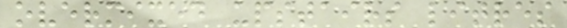overmixed upstairs litres
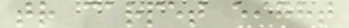tr carpet eight
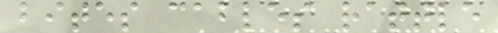bites cables rattle
